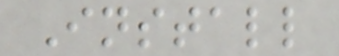Install
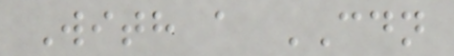With a CDN
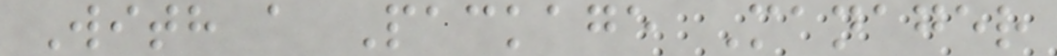With a Package Manager
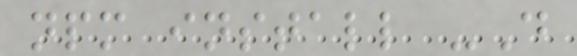npm install -D
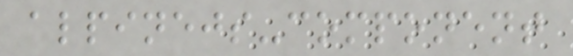alpinejs-component
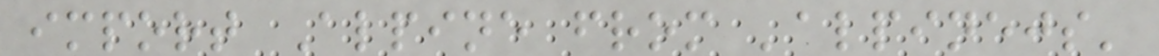import Alpine from 'alpinejs'
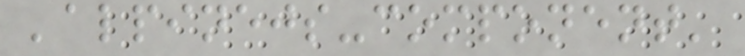'alpinejs-component'
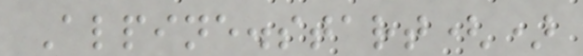Alpine.start()
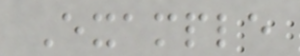Example
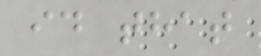id that
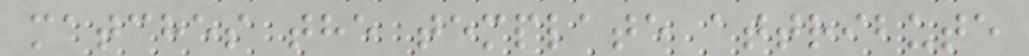matches the template attribute
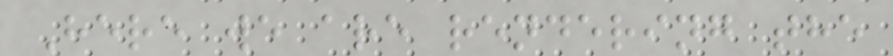Here we are rendering the
